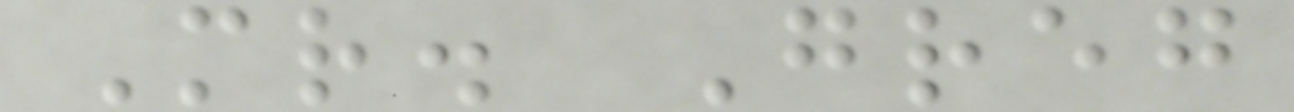Mr. Greg
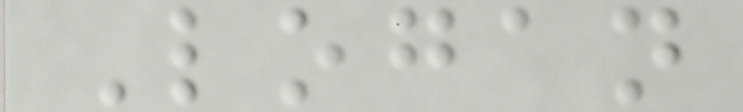Logan
